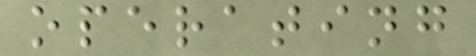operating
